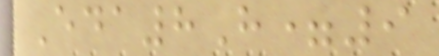Eda8H=9
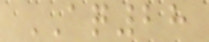AQ28
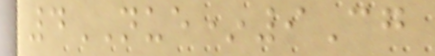4NUE*9Cg
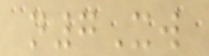n7Xw
